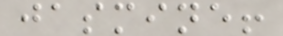jasmine!
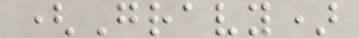(Gravy)
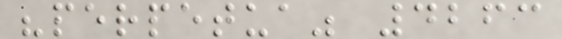"perpetua" 4263
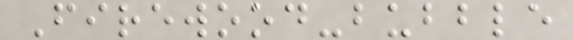Firewood-bubble
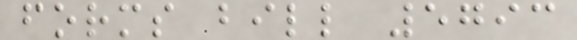forms bill 5793
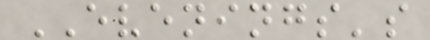EVENINGS's
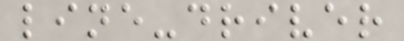line-driver
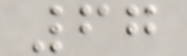67
